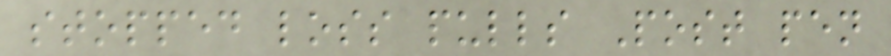stopped loss pulls Post pen
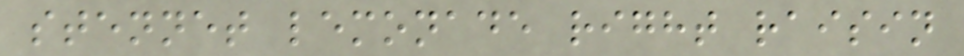stennet lemonade right raisin
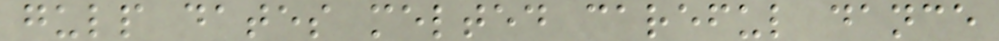gulp dates melted careful dance
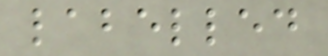labelled
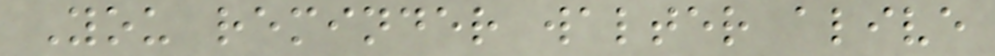You reminder walter alive
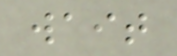wait
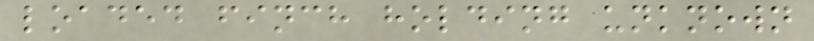loaded finch holding unknown
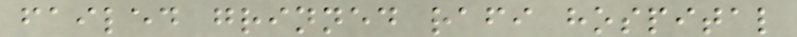failed grinned rafi hospital
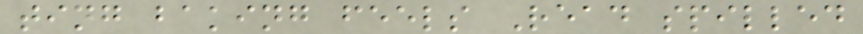ting baking feels Read spilled
